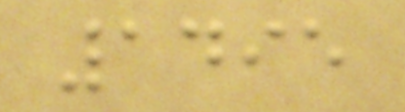1495
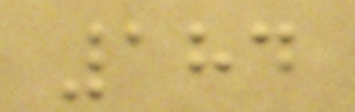184
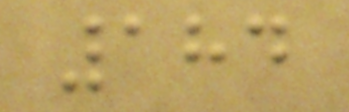184
